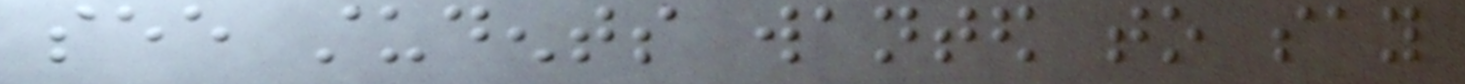see students wanted to say
